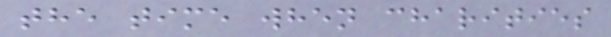the time when charities
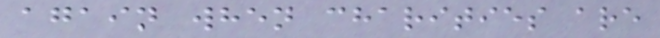again when charities are
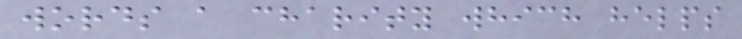words a charity which helps
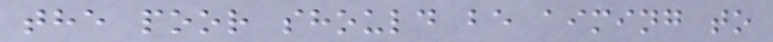the poor should be aiming to
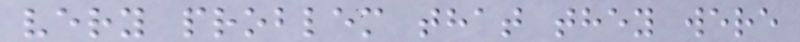very problem that they were
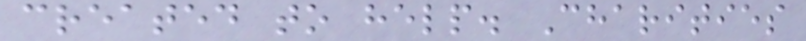created to help. Charities
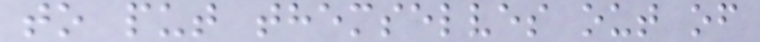to put themselves out of
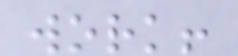work!
